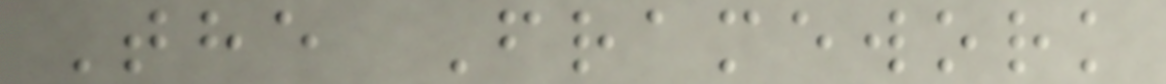The Framework
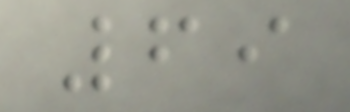69
